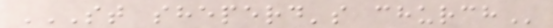ST SHEPERD'S CHURCH
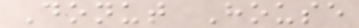Donut House
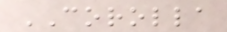COROLLA
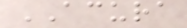ACURA
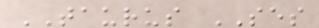TAURUS SES
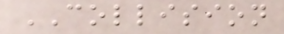COLLISION
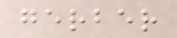gerber
